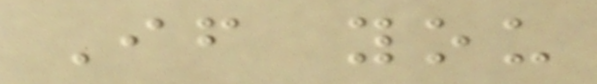If you
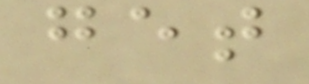get
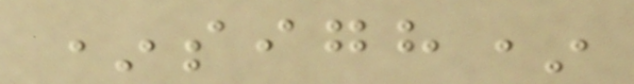*sigh*
